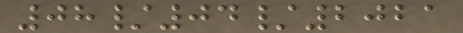08/04/2021
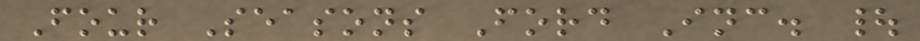Four Seasons Ford Inc. |
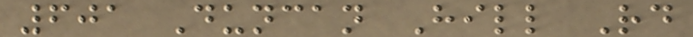601 Duncan Hill Rd
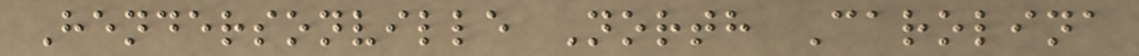Hendersonville North Carolina
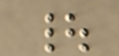|
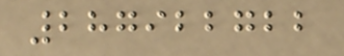287922722
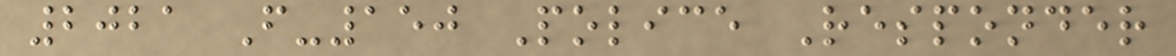2021 F-150 Police Responder
